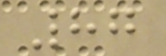87
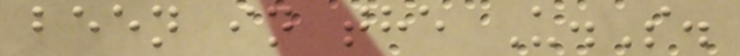been in the U.S.
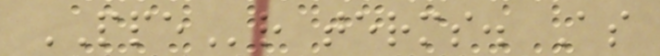PPEr terms. As
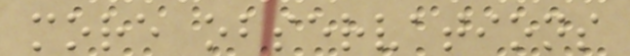more observations
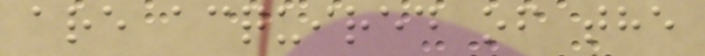are acquired of the
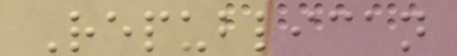Republican
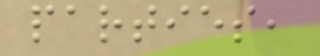parties,
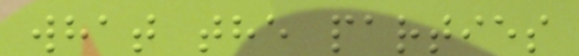what the parties
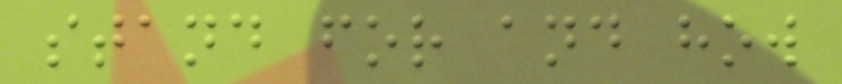stand for and how
